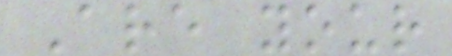Are your
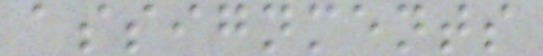assignments
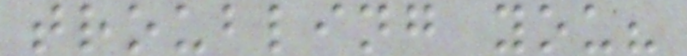troubling you?
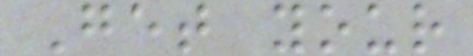Get your
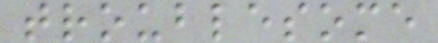troublesome
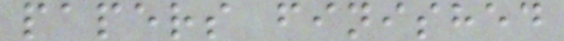papers finished
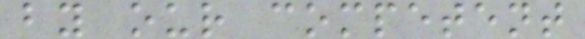by our competent
